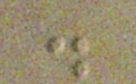.
